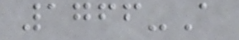1766-A
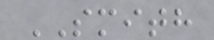SMITH
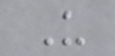U
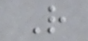R
